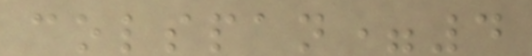colspan=4
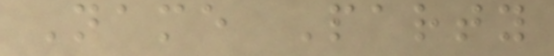Name Party
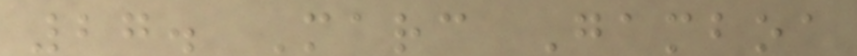27. Marc Gamboa
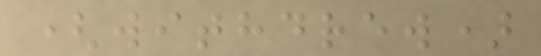(withdrew)
